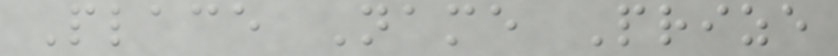Place Name Prize
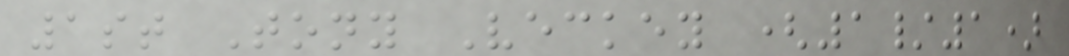1st Tony Veckey (1/1)
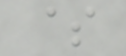$
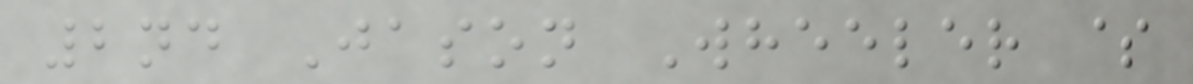2nd Jason Wheeler $
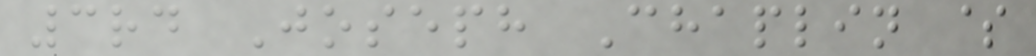3rd Joseph Chaplin $
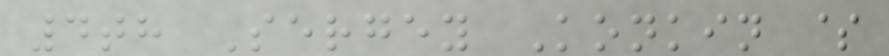4th Sergey Konkin $
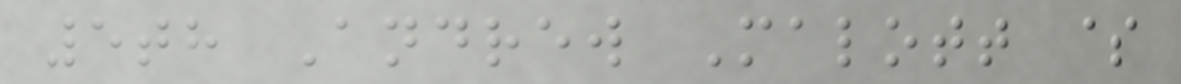5th Andrew Malott $
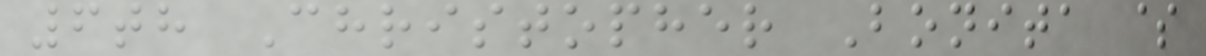6th Christopher Bonita $
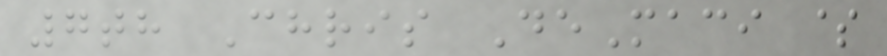7th Chris DeMaci $
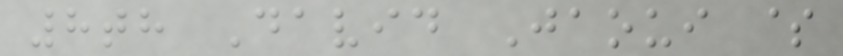8th David Jaoui $
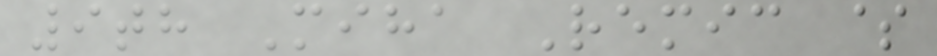9th Miha Remic $
